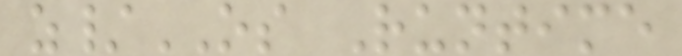z/OS Runtime
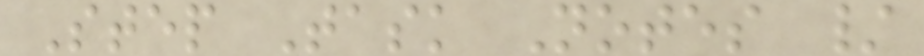Step Task Notes /
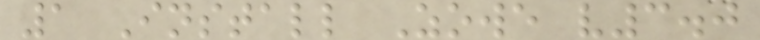1 Install Zowe v3.0
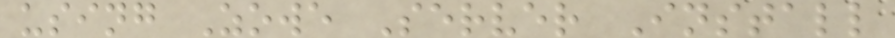using Zowe Server Install
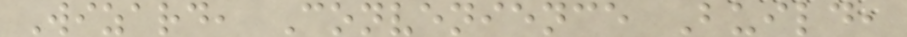Wizard, Convenience Build,
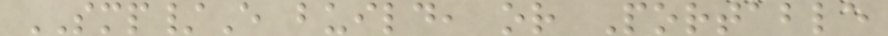SMP/E build, or Portable
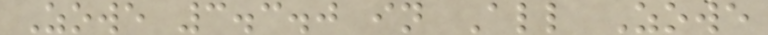Zowe 3.3.0 in All Zowe
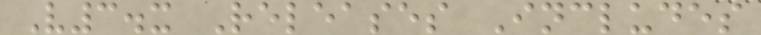V3.x Releases Includes
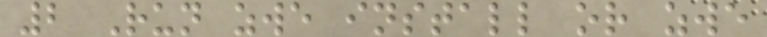2 Run zwe install or zwe
